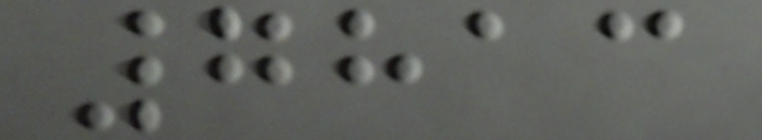7813
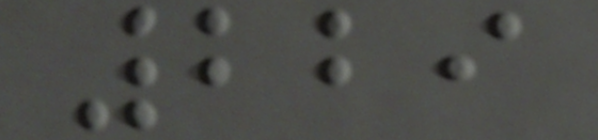229
